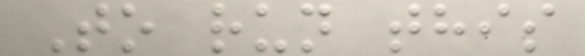To run this
